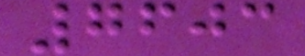7603
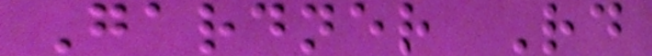Gardner Rd
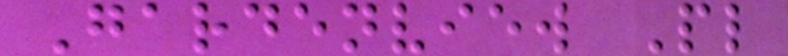Gardenview Pl
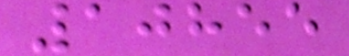10855
